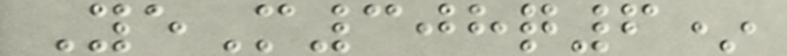YeM308q6*
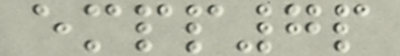empp7p
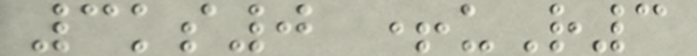3ks0 +uR3
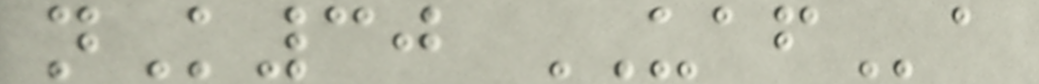nK30 UAFa
